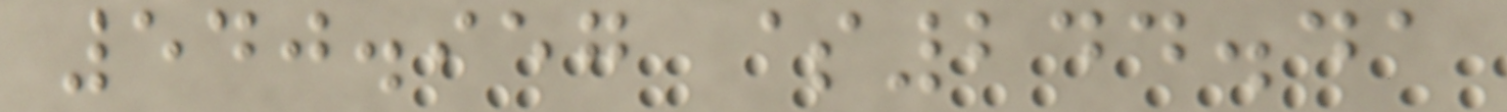540.957 $244.41
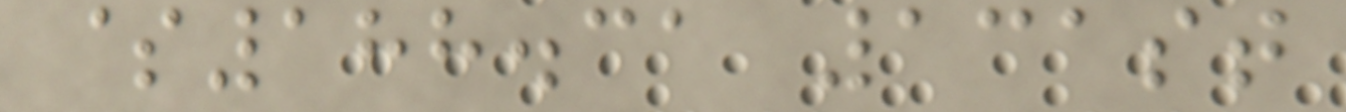$188.31 131st
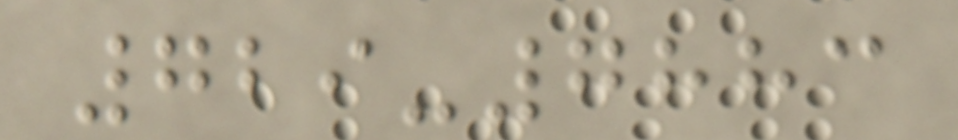729-7883
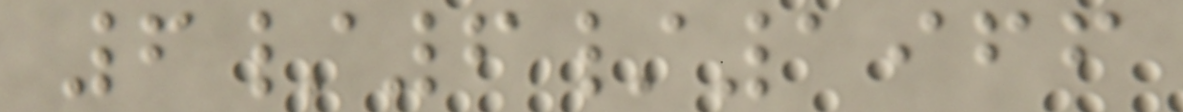6/6/1966
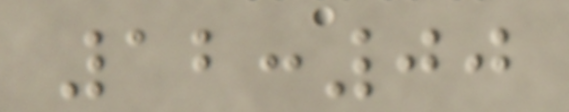12:00
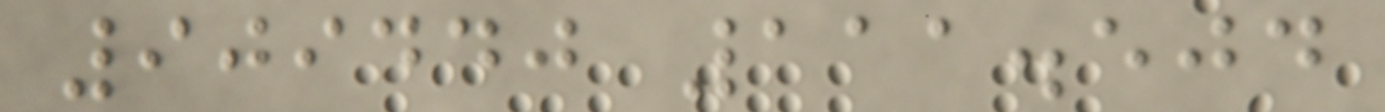909440 111.504
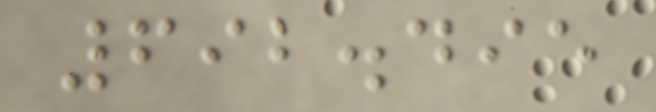692.495
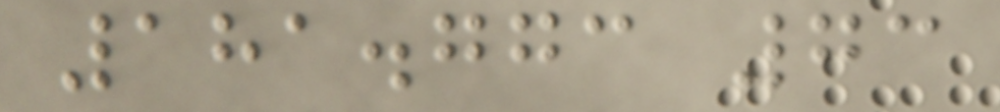181.773 73
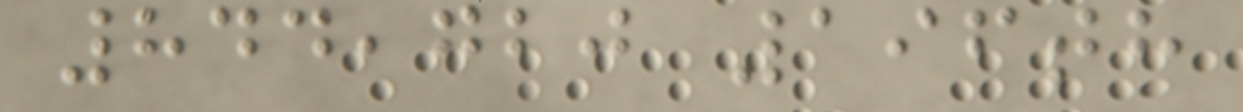844,720 196th
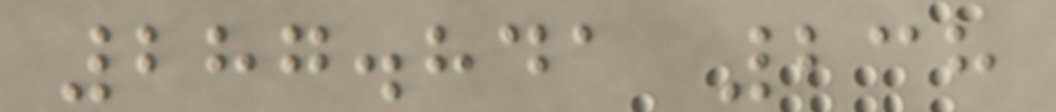287.841 238
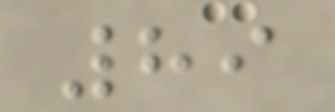89
